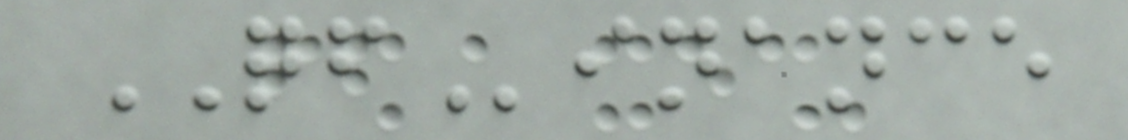QFinance
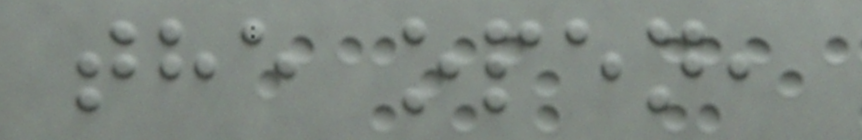the open,
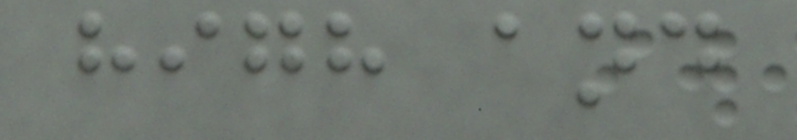high and
